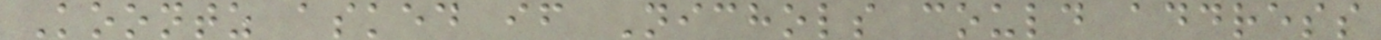Koontz asked if Nichols could address
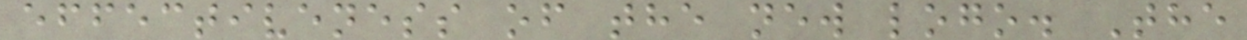effectiveness of the new logo. The
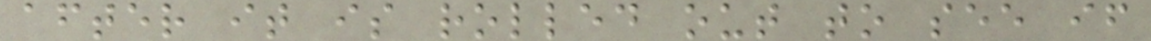after it is rolled out to see if
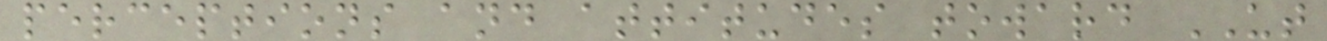perceptions and attitudes toward UT
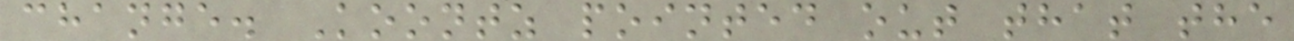change. Koontz pointed out that the
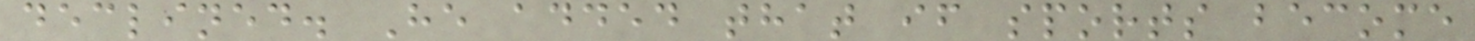declined. He added that if sports become
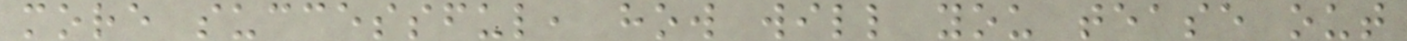more successful, how will you tease out
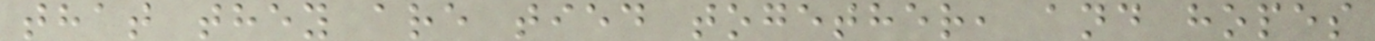that they are tied together, and hopes
